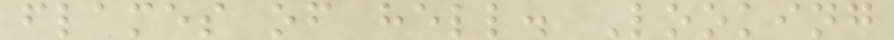flames of hell. Looking
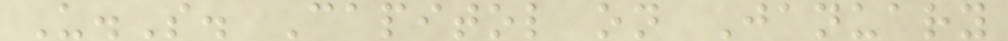U.S. Capitol on January
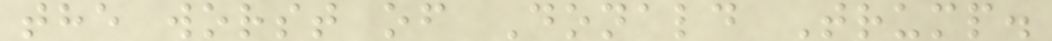the worst of Donald Trump.
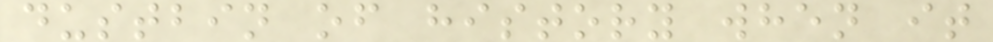dustbin of history when it
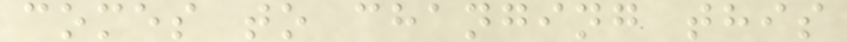comes to changing this
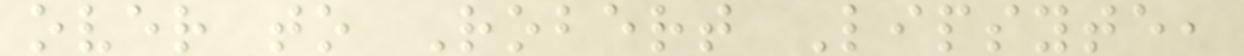over to Robert Lipsyte,
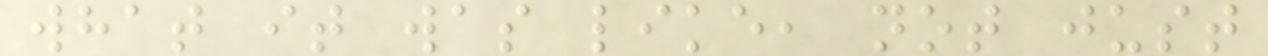what it was like, not just
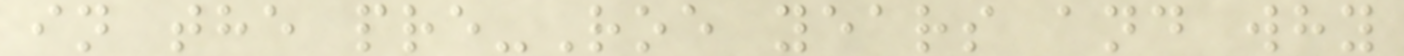in the pre-Roe years and why
